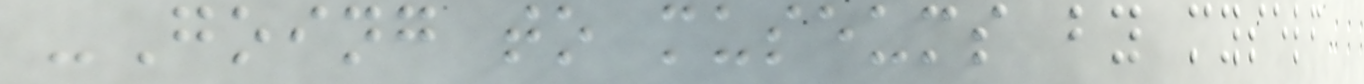-Going to museums by myself
